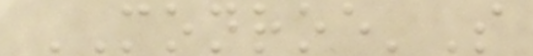MONROE'S
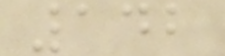142
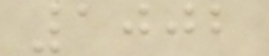1002
